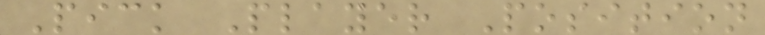Pick Player Position
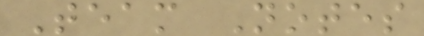Team Notes
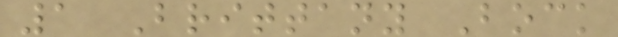1 Brittany Bock
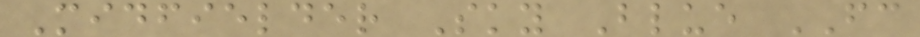Midfielder Sky Blue FC
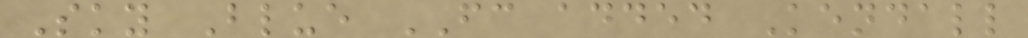Sky Blue FC added Kendall
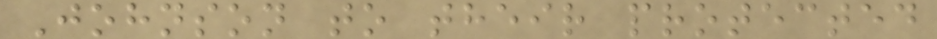Johnson to their protected
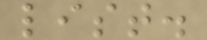list.
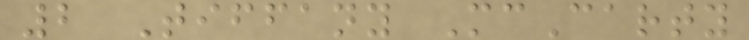2 Tiffany McCarty
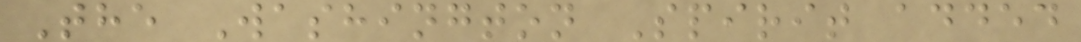The Washington Spirit added
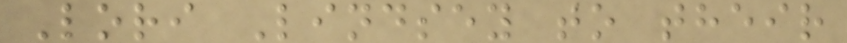Lori Lindsey to their
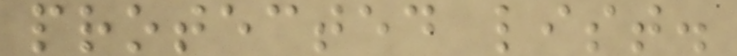protected list.
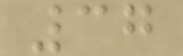37
